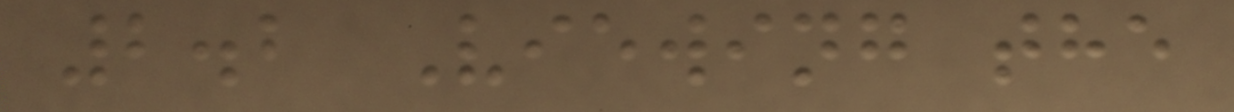2.2 Viewing the
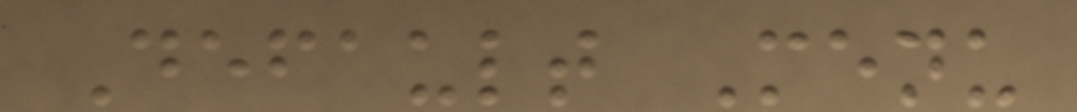Default Menu
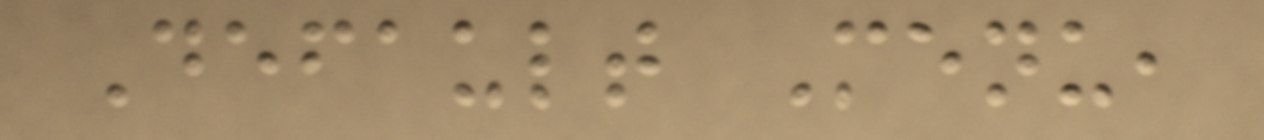Default Menu,
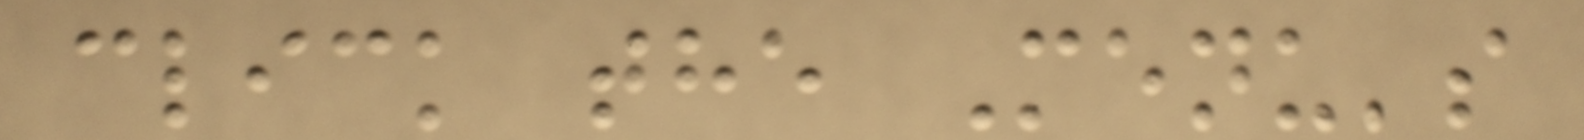click the Menu's
